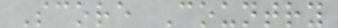Score Country
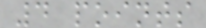4 points
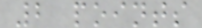2 points
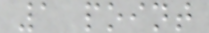1 point
